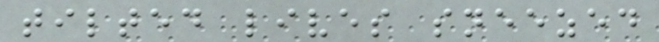tilted lives sneezed
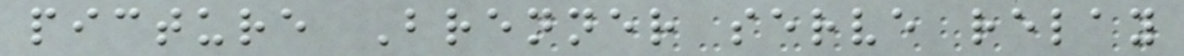picture Brenner serve relay
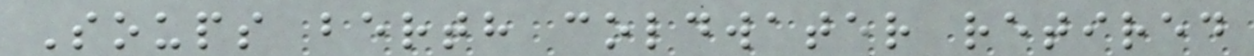Soups berth coldwater retired
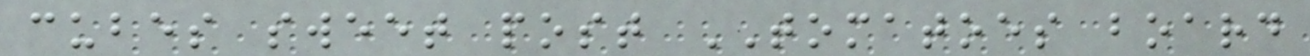cubes sweet post TOMATOES board
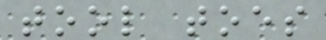tool toes
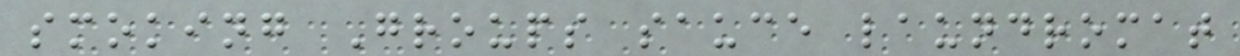smoking Groups sauce laundromat
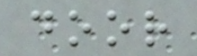door
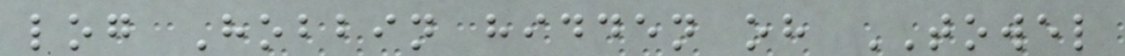log Hobbin hidden oh TOWEL
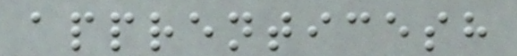apprenticesh
